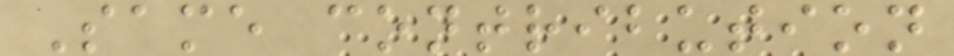Same contribution
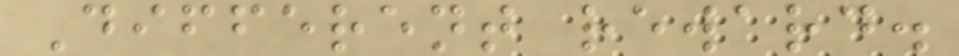Different reward.
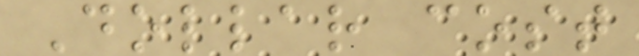Dollar cost
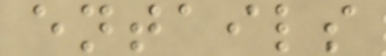entails
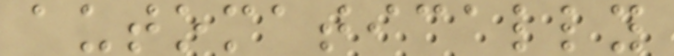automatically
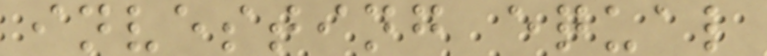investing equal
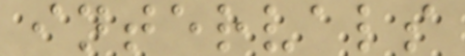intervals
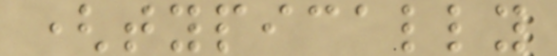(typically
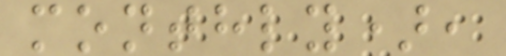monthly),
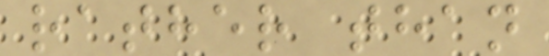rather than
